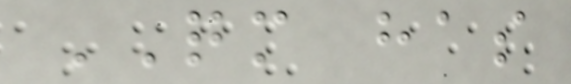QM has
